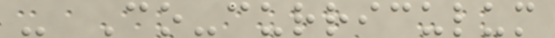- Co-curriculum
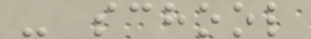- school
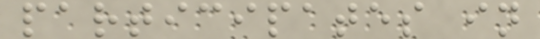participates in
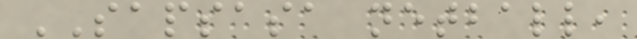SAPSASA netball,
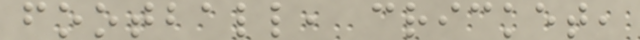football, cricket,
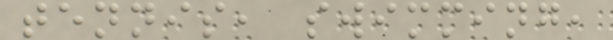tennis, swimming,
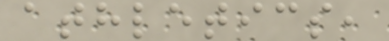athletics,
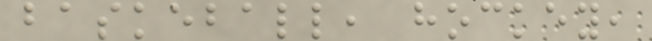baskeball, hockey,
